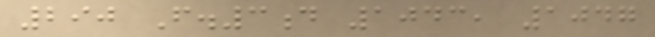290 F.3d 1043, 1047
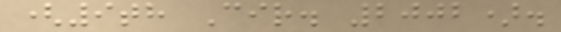(9th Cir. 2002).
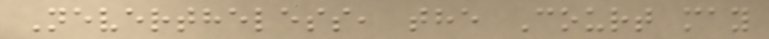Nevertheless, the Court may
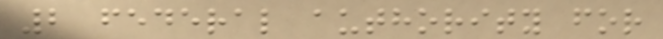2 federal authority for
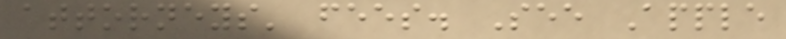attorneys' fees. See Apple
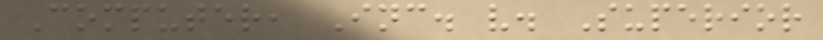Computer, Inc. v. Superior
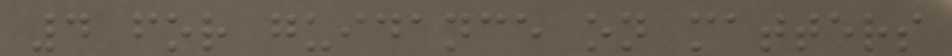4 for guidance on matters
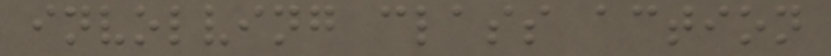involving class action
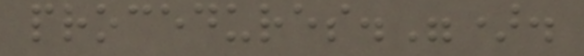procedures.").
